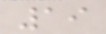19
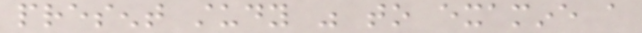present study was to examine a
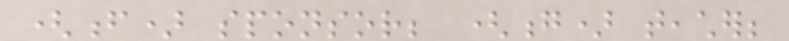(f) sponsor; (g) teacher;
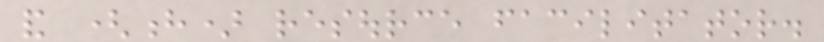and (h) resource facilitator.
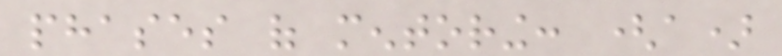phases of mentoring: (a)
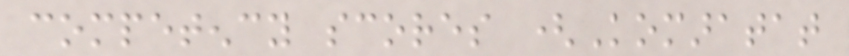competency scores (Komaratat
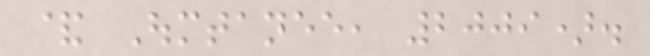& Oumtanee, 2009).
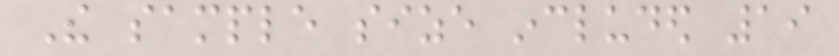The sample size included 19
